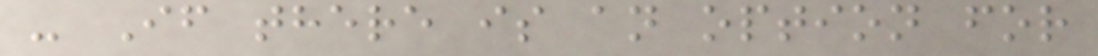- If there is an option for
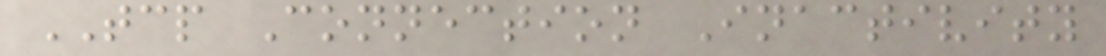TCP Connection Inactivity
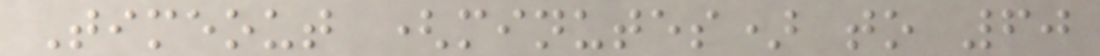Timeout (minutes) to 60
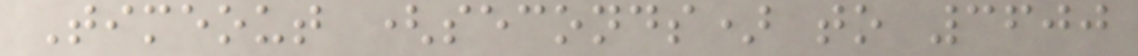Timeout (seconds) to 3600
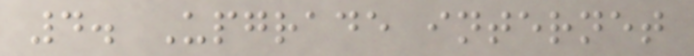4. Upgrade internet
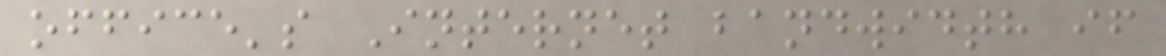office's Internet bandwidth if
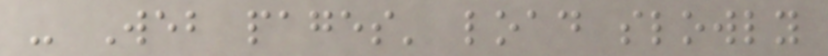- Web pages' load slowly
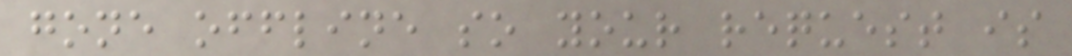gone offline so your request is
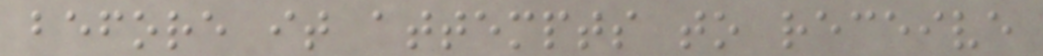before it attempts to receive
